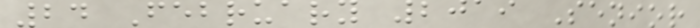24 February 2019 Senior
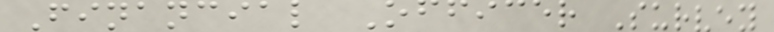Financial Officer Survey
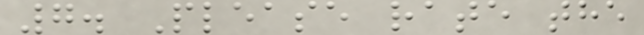7. Please rate the
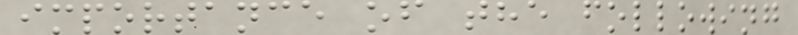importance of the following
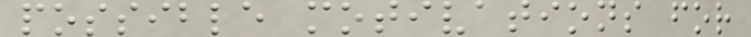possible motivations for
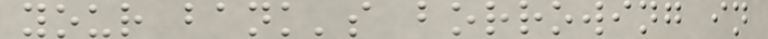your bank's borrowing in
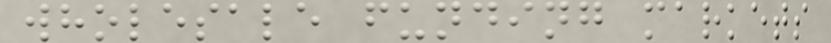wholesale funding markets
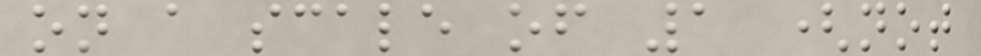on a scale of 1 (not
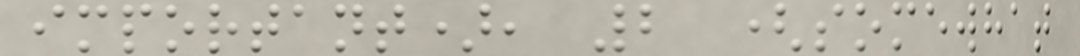important), 2 (somewhat
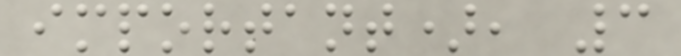important), 3
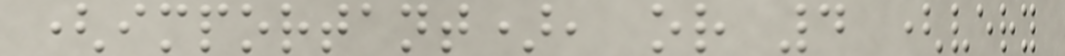(important), or 4 (very
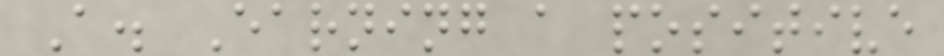A. Earning a positive
